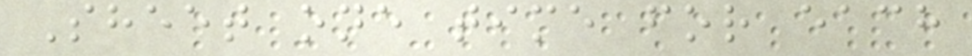Sheet one time for each
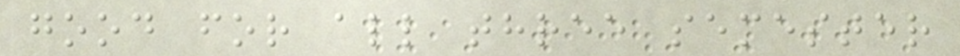good for all three semester
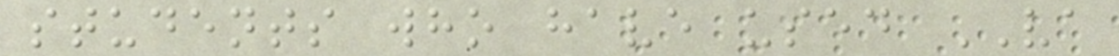students who have used VA
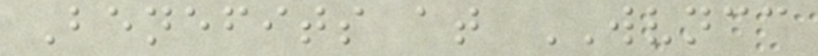Benefits at WVNCC
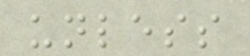unless
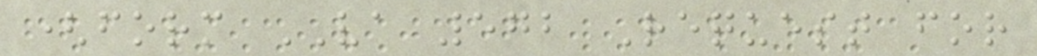(form VA 572 Request for
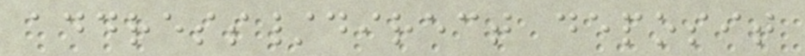address/direct deposit
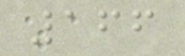166
